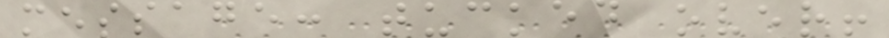message: tucked over!
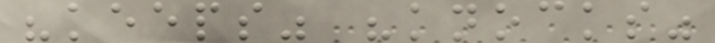"keeps" "knocks"
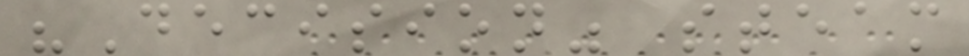"Decision" steam
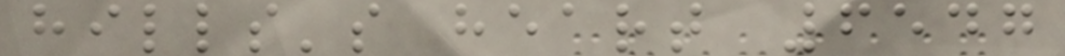hills's heart 6547
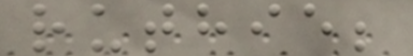ruthie;
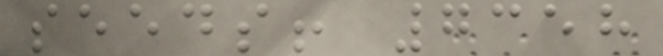seeds! 7358
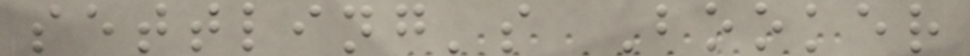settling's Booker
